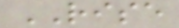RISE
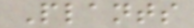Plants
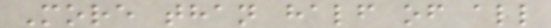More than half of all
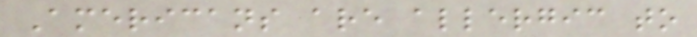Americans are allergic to
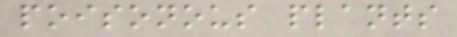poisonous plants
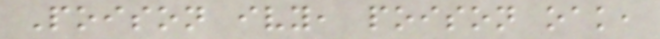Poison ivy, poison oak,
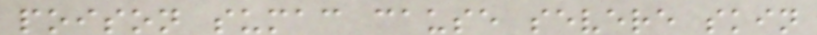poison sumac cause severe skin
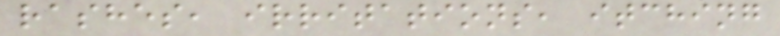rashes, irritations, itching
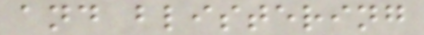and blistering
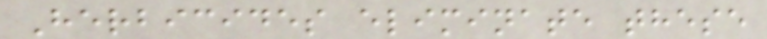Herbicides eliminate these
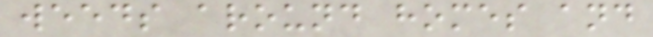weeds around homes and
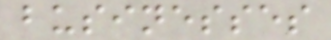businesses
